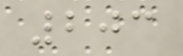203
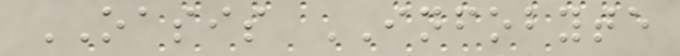OASIS INFOBYTE
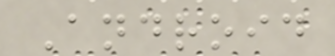Android
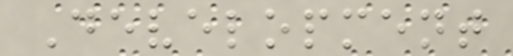Development
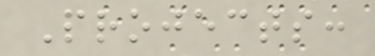Projects:
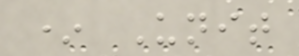* Unit
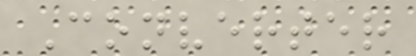Converter
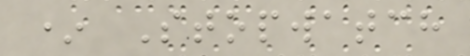* Stopwatch
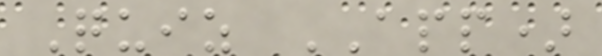Quiz APP)
